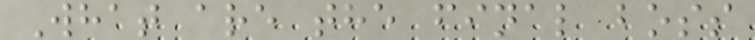What are the final boss
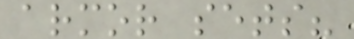armor sets?
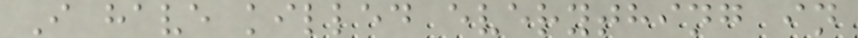I have killed everything in
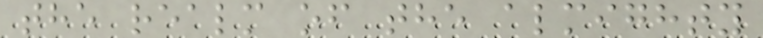the realm of the almighty
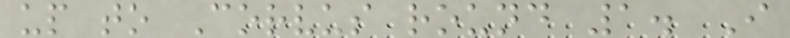up to Corvus round 1. I
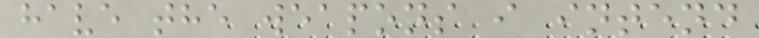have the weapons i intend
